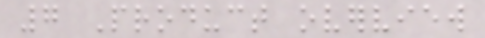7 Product overview
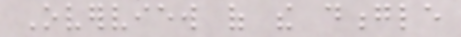Overview of the dongle
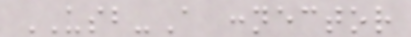USB-A connector
